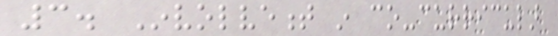3. Involvement in co-curricular
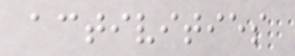activities
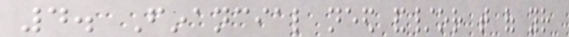4. Financial need and/or that of your
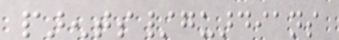parents/guardians
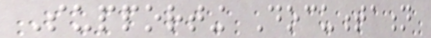Supporting Documentation
